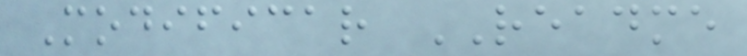Modificar README
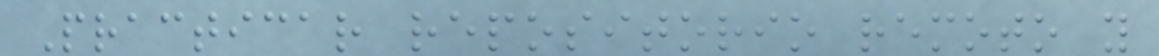Practicar repositorio remoto y
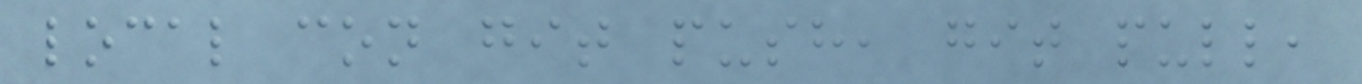local con git push, git pull,
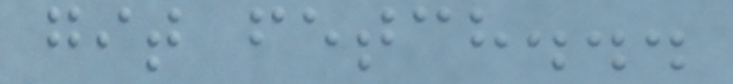git fetch...
